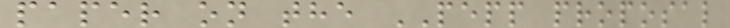paper on the PEPP proposal
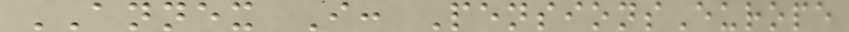ANNEX I: PensionsEurope
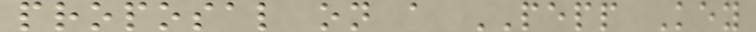proposal on a PEPP Key
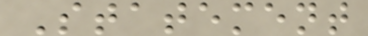Statement
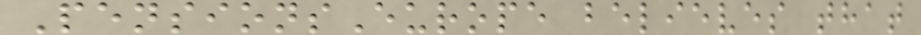PensionsEurope believes that
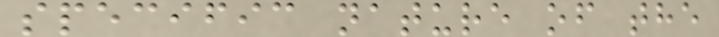specific nature of the
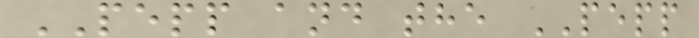PEPP and the PEPP
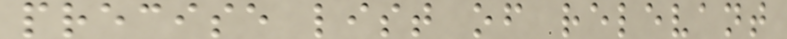precise list of relevant
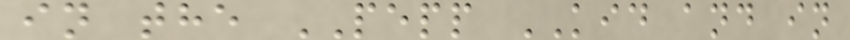in the PEPP KID and in
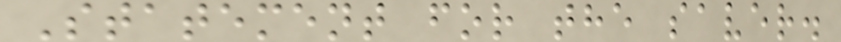Statement for the saver.
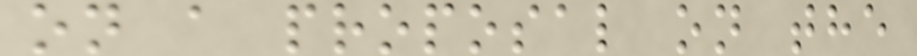on a proposal on the
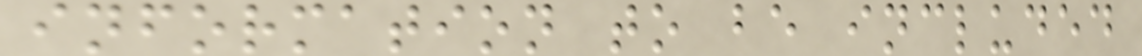information to be included
